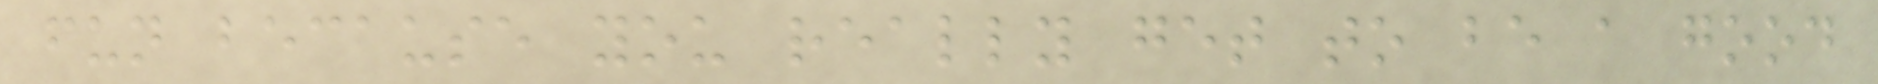fun because you really get to be a good
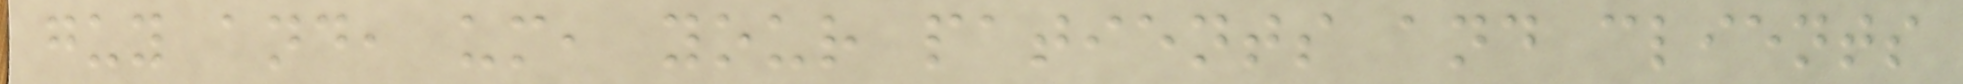guy and, um, your patients and clients
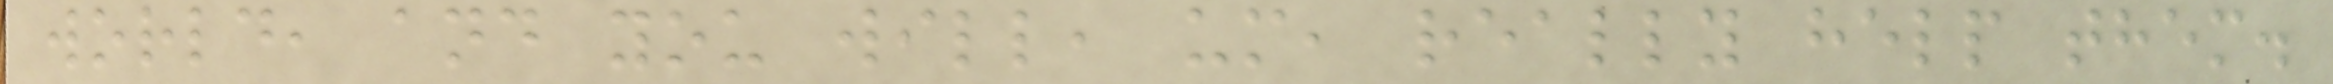world, and you will, um, really help them.
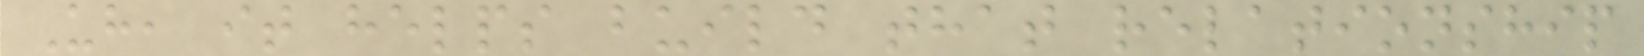Uh, it helps build that relationship
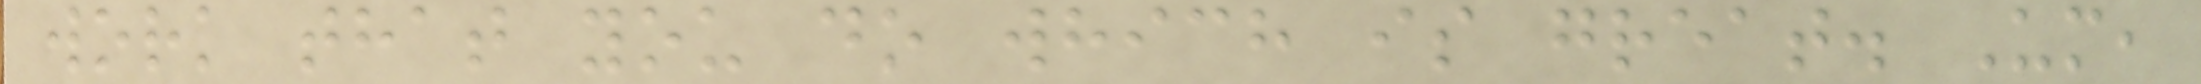work that you do which is great. Um,
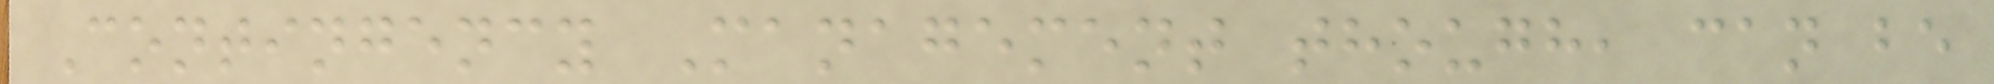Contingency Management though, can be
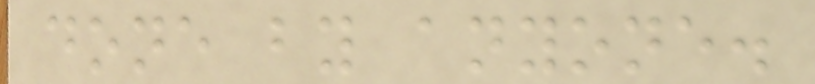done by anyone.
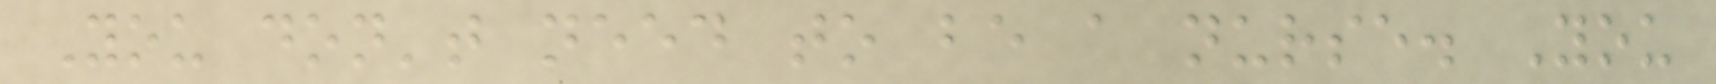You don't need to be a nurse. You
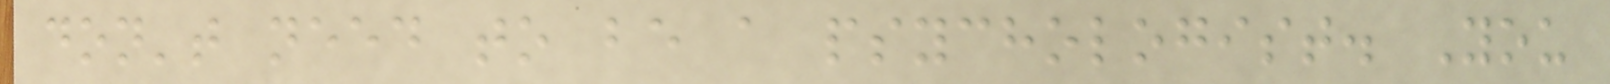don't need to be a psychologist. You
